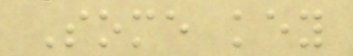Some key
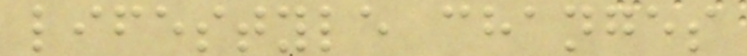lifestyle changes
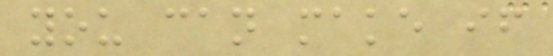you can make if
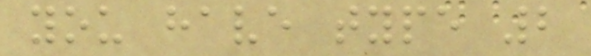you have type 2
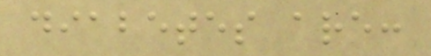diabetes are:
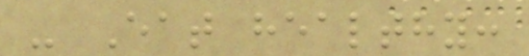- Eat healthy:
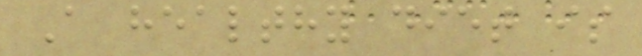A healthy diet is
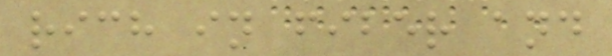rich in fiber and
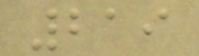219
